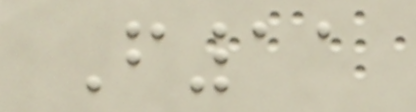F11
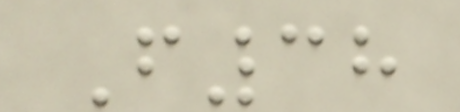F38
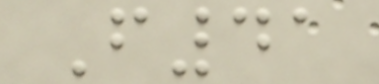F41
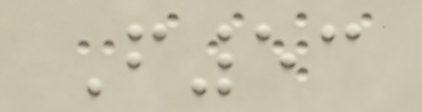F53
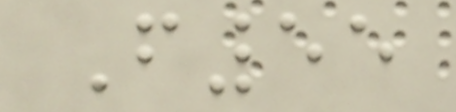F55
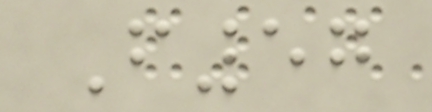F57
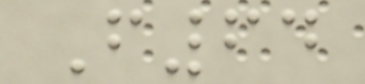F64
